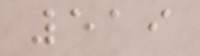519
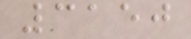3150
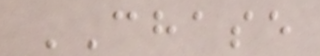CHASE
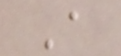A
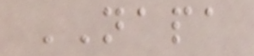NAPA
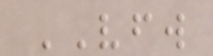VFW
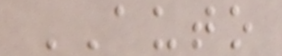AUTO
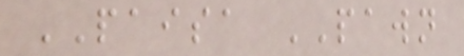PAISA PAWN
